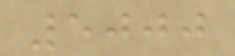5000
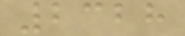2328
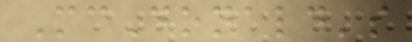McDonald's
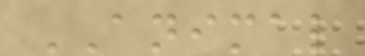ANIMAL
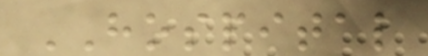HOSPITAL
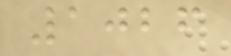1026
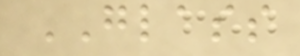GLASS
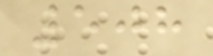508
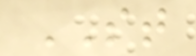ST
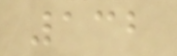132
